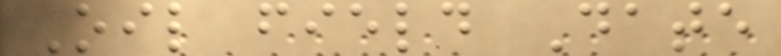Oil field Date
